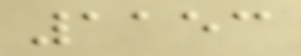1153
